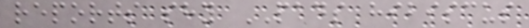reports shy PADS hibiscus
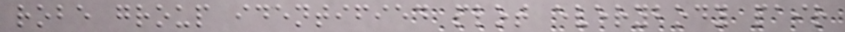robe group identified plot everybody pair
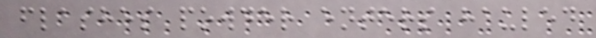flashes powder enters hauled
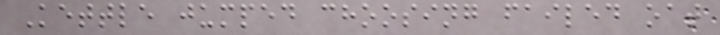Kettle jumped choosing failed oat
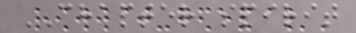CHAPTER spirit
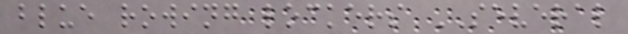blue rowing lockers SEVERAL
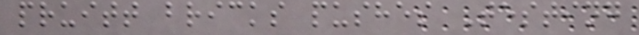pruitt bricks pushes Testing
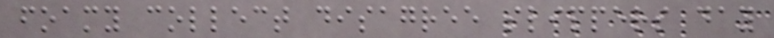foamy collect disagree slippers day
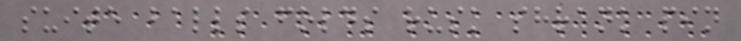suite balls folds rusk shrank pin
